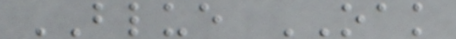BLUE OAK
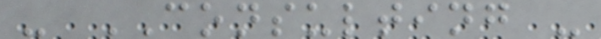- CONSULTING -
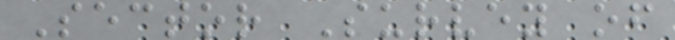Sector Survey of
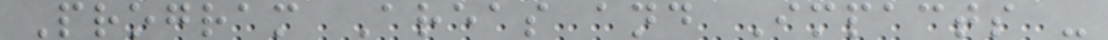Program Areas and Impacts -
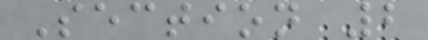Section 2
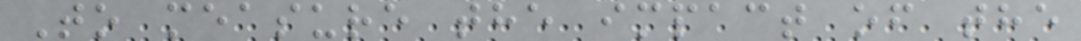To measure the impact of the
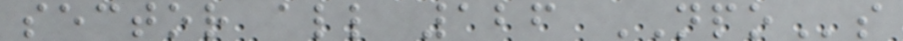sector all 126 NPOs
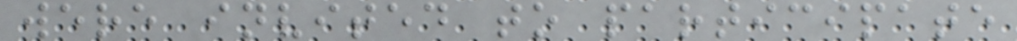were invited to participate
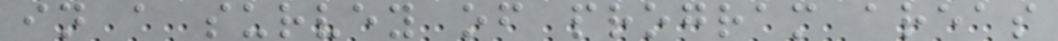in a survey of program areas
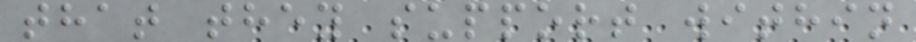that they support within
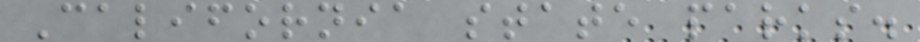California state parks.
